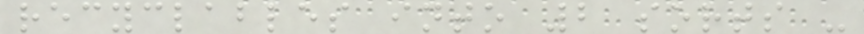recyclables into 2 sorts -
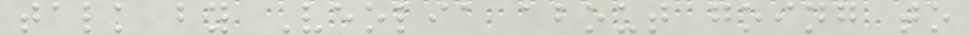talk by Veolia about going to
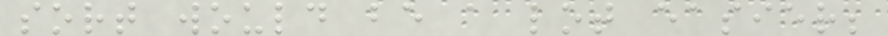sort would be a lot easier;
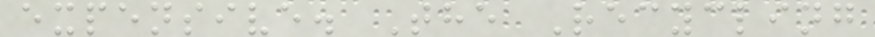expensive. The Recycling
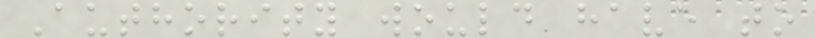Authority would have to
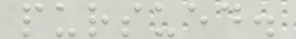pursued.
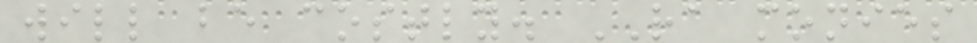will be costly. RA monies
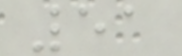51
